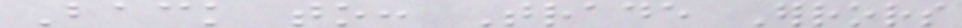Back to: Trade Errors
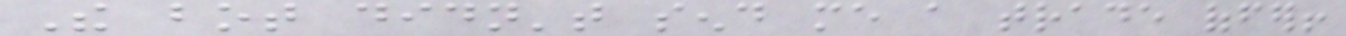The bot didn't send me a trade offer!
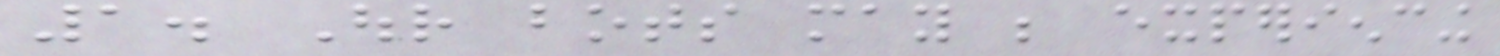1. Our bots may be experiencing
